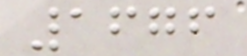1676
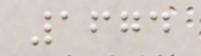1674
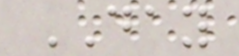DAY
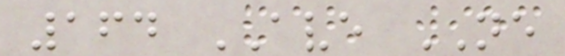164 AVE NE
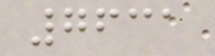7631
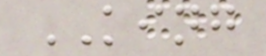KING
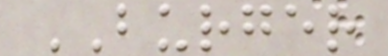BURGER
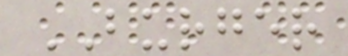BURGER
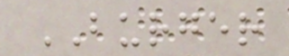BURGER
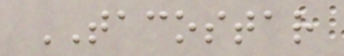TACOSTAR
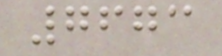7673
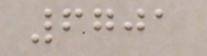6701
